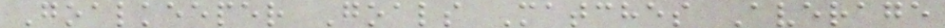Goalkeeper Goals Matches Average
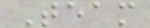Team
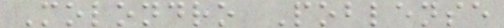Molondro Poblense
